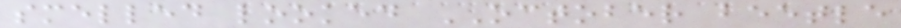smelled looked OCTOBER beetle
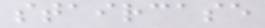staircase
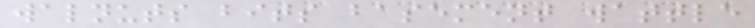walnuts bits basement wattle
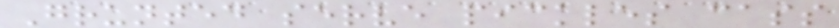Grunted serve pickles cass
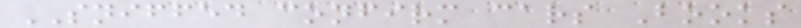SNIFFED confirm cars Books
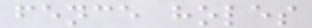fence holes
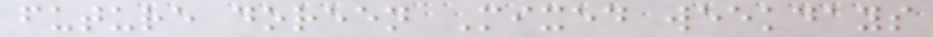future doreen Mixed weekdays
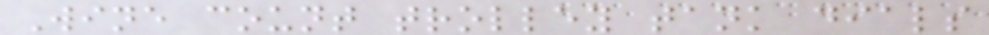Wine count trolley tank dials
